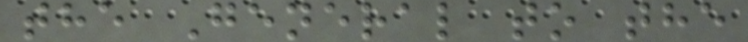the General to the
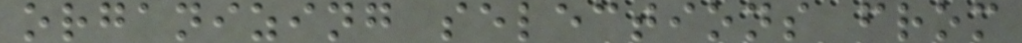organizing selections from
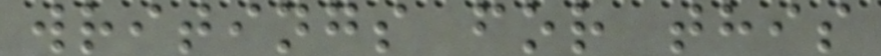writings for this
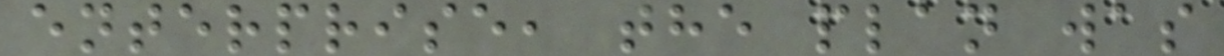enterprise, the plan was
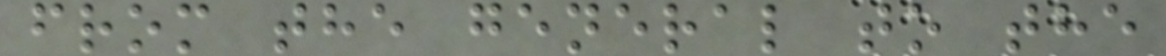from the general to the
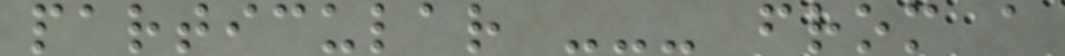particular --- from a
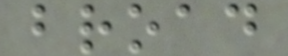broad
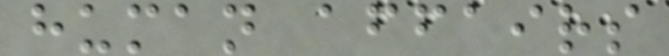human affairs
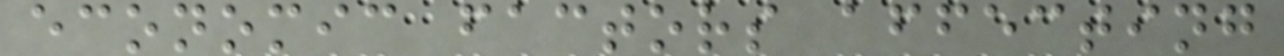economic factors affecting
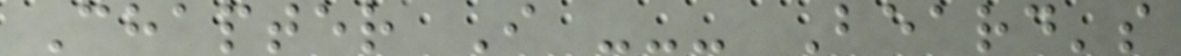Chapter I --- Beard's
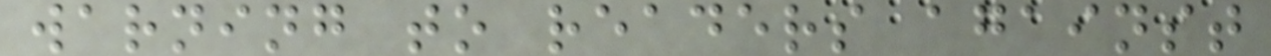warning to readers against
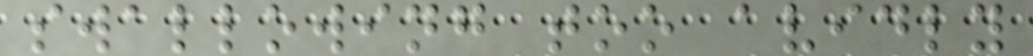swallowing too avidly
